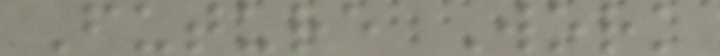Future Work
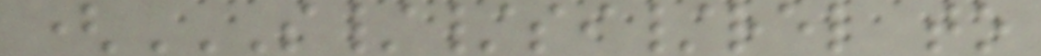(S//SI/REL TO
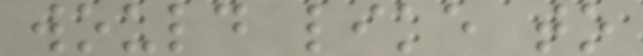would like to
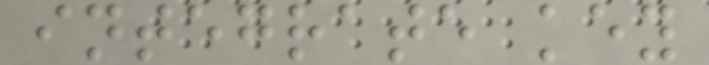integrate key
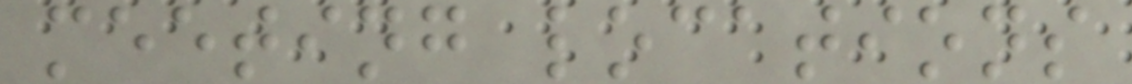meeting locations
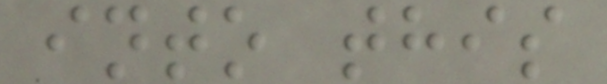into this
